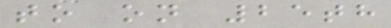to on 25th
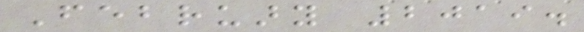February 2019.
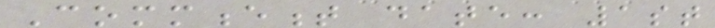Commencement date: 1st
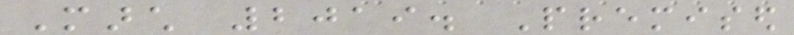March 2019. Premised
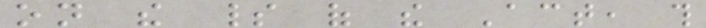on the spirit of the Act, this
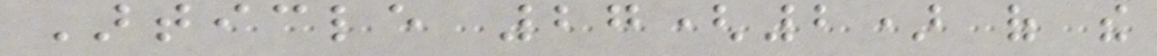Article 27(2) of the
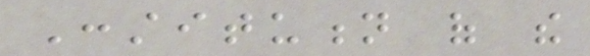Constitution of the
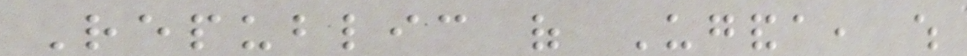Republic of Uganda, which
